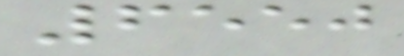6550
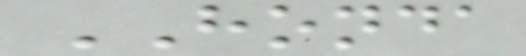HONDA
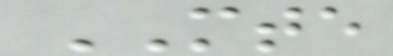MTE
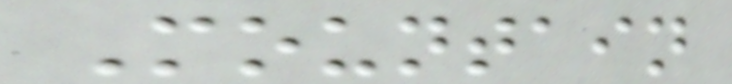Mountain
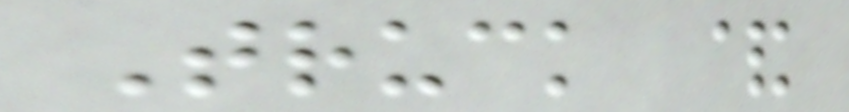Truck &
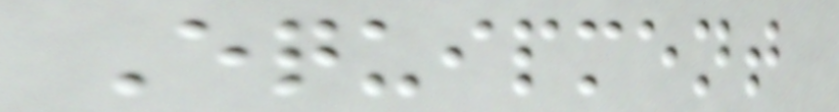Equipment
